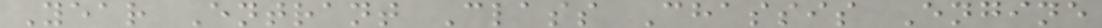Year Entrant Class Chassis Engine
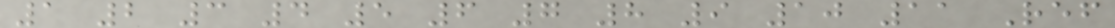1 2 3 4 5 6 7 8 9 10 11 Ref
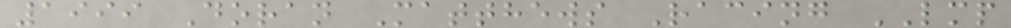1999 Doran Matthews Racing LMP
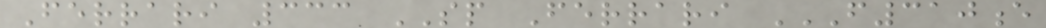Ferrari 333 SP Ferrari F310E
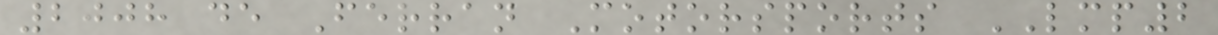2008 de Ferran Motorsports LMP2
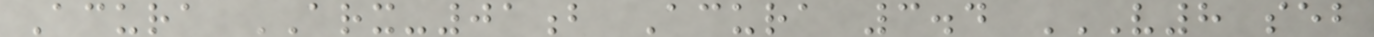Acura ARX-01b Acura 3.4 V8 SEB
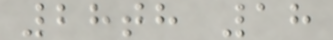28th 18
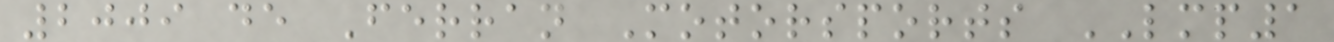2009 de Ferran Motorsports LMP1
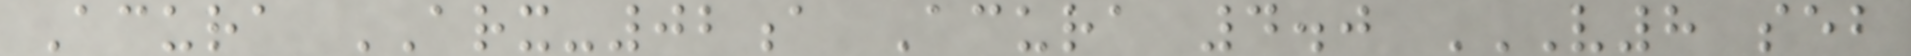Acura ARX-02a Acura 4.0 V8 SEB
